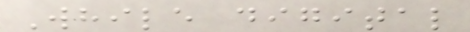While digital
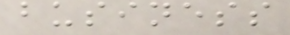business
